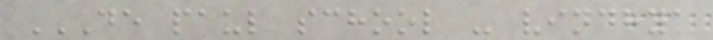DE PAUL SCHOOL - VINDHYA
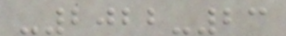-2022-23
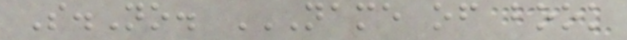S.No. NAME OF BOOK
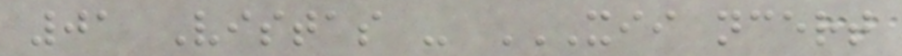01 Vistas - XII NCERT
